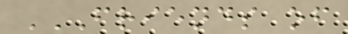FRIENDS OF
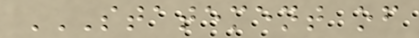STATEMENT OF
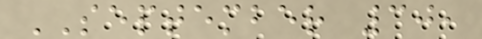SEPTEMBER 30,
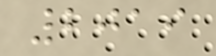2019
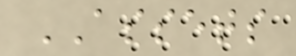ASSETS
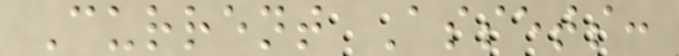Current Assets:
